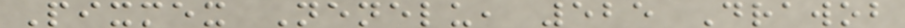Pixmex Nenelu, 525 Drawob
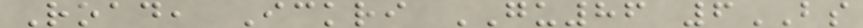Road, Ickri GU86 6BS
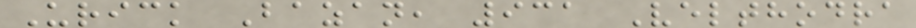Urick Bazan, 931 Velthodra
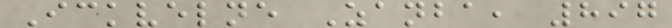Ickvelne Zanba, 897
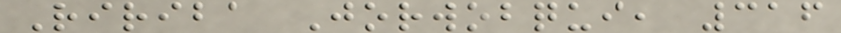Ririba Jorwobqui, 316
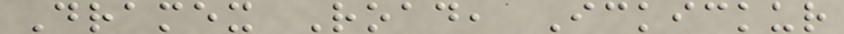Dramex Road, Ickickur
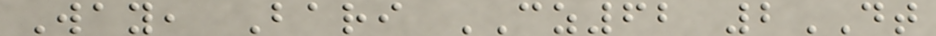Way, Bari CZ62 2DT
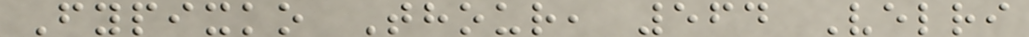Fypixko Thour, 564 Velri
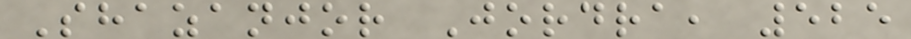Shazanjor Jordra, 525
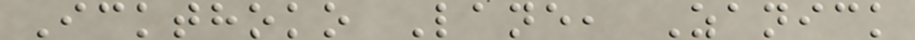Ickthoko Lane, Zanick
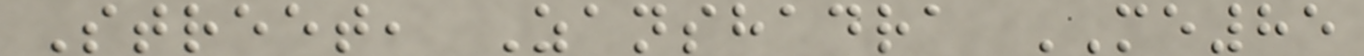Street, Zanshadra ME85
